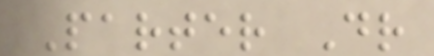Parter Dr
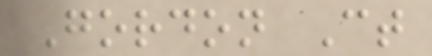Gordon Ct
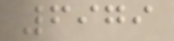6979
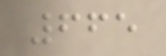665
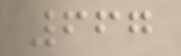667
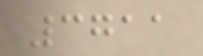3711
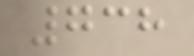738
